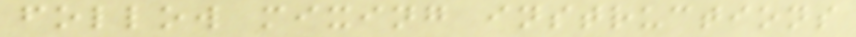follow mixing instructions
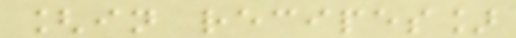[in recipes]
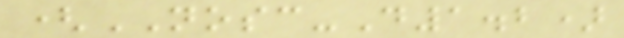(NOSC-D1.2)
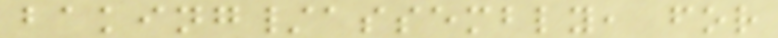baking/assembly, for
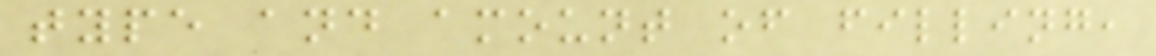type and amount of filling,
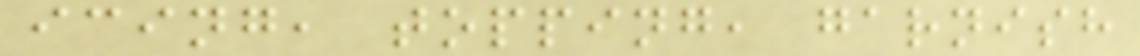icing, topping, garnish
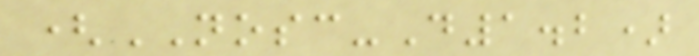(NOSC-D1.2)
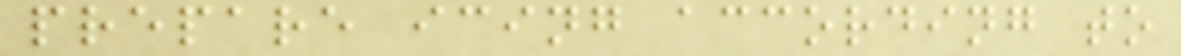prepare icing according to
